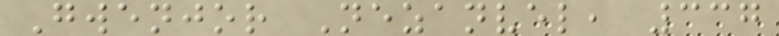Gwenjor Nezanvel, 337
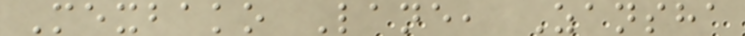Mexbako Lane, Zansha
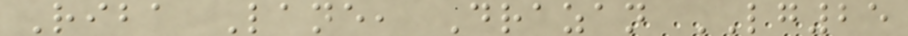Riba Lane, Drazan LG25
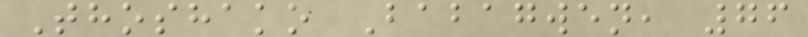Thoshako Babagwen, 76
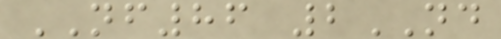NF86 2ND
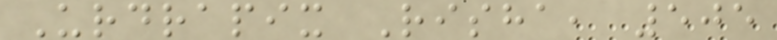Urdrapix Risha, 505
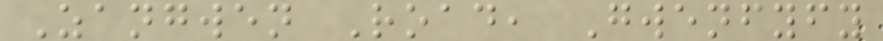Zangwen Road, Gwenfyfy
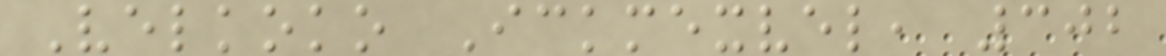Velkoko Ickmexvel, 302
